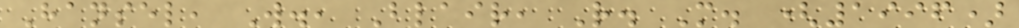Hansel, W., Blair, R. M. (1996)
